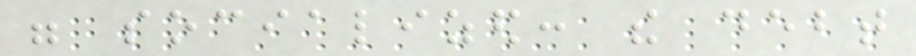were socialized: the debt
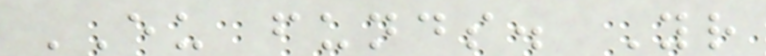EU funds. Your
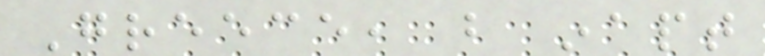Greece, but inapt
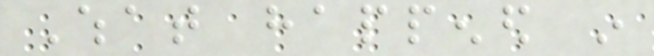What happened in
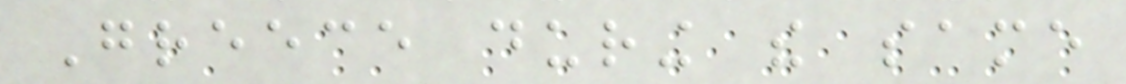Greece during the same
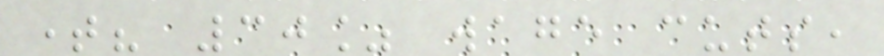time? 30% wage cuts,
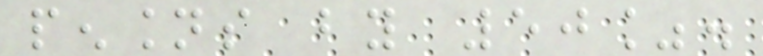pensions by 50%.
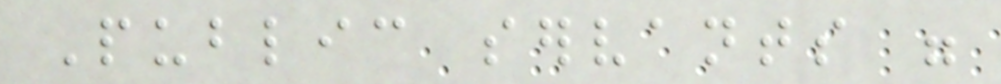Public servants were
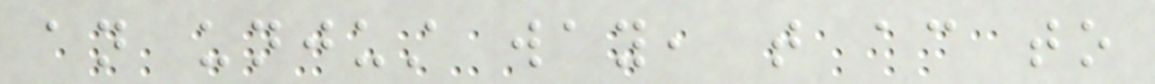an unjust way, that according to
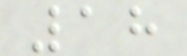18
